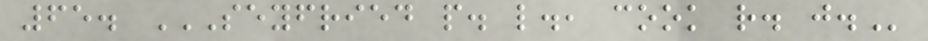65. SEYFRIED P. L., COOK R. J.
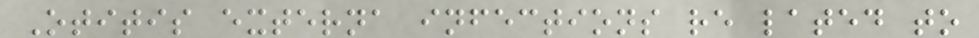Otitis externa infections re lated to
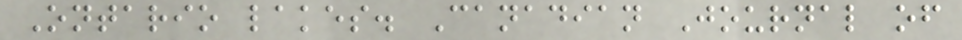Ontario lakes. Canadian Journal of
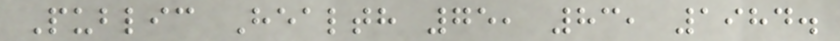Public Health 75, 83, 1984.
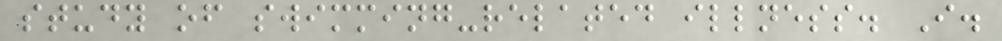study of swimming-related illness. I.
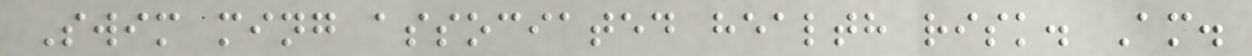Swim ming associated health risk. Am.
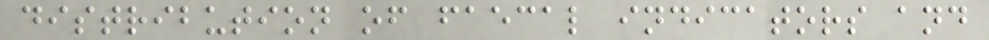distribution of faecal indicators and
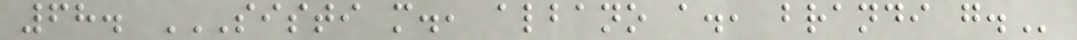68. SISTI M., ALBANO A., BRANDI G.
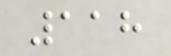118
